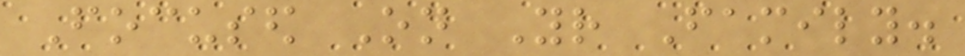Focused On Your Family.
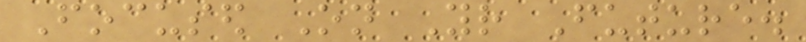Focused On Your Future.
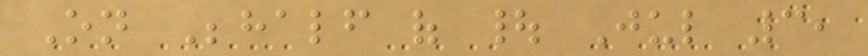On Behalf of | Jul 3,
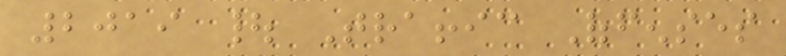2019 | Traffic Offenses
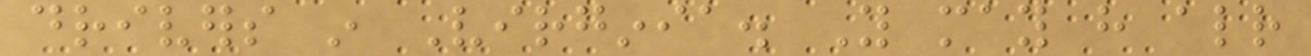drivers in Virginia. You may have already
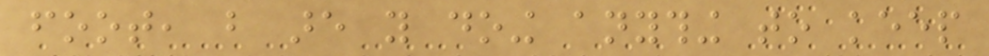foot, but are you doing anything to keep
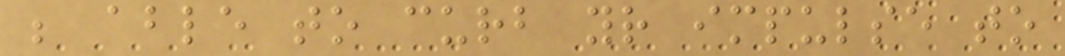be able to curb your impulse to
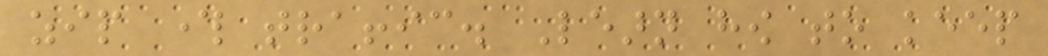zip through traffic. Learn how to keep
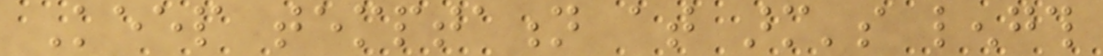Keep temptation at arm's length
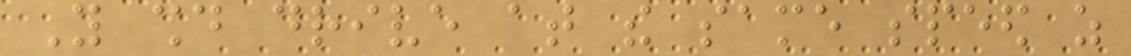You should drive at the same speed as
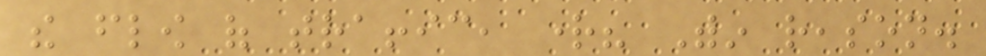the flow of traffic, right? Within reason.
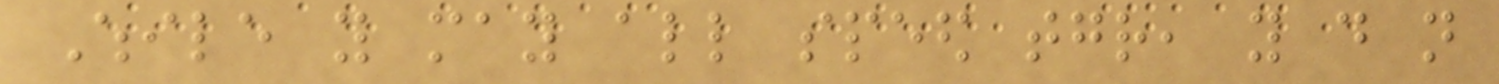While you may all speed together, you do not
